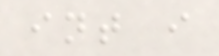int i
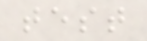test
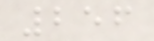256
